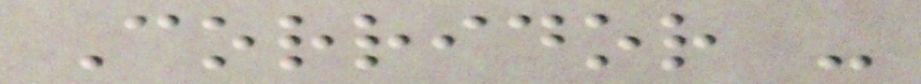Corridor -
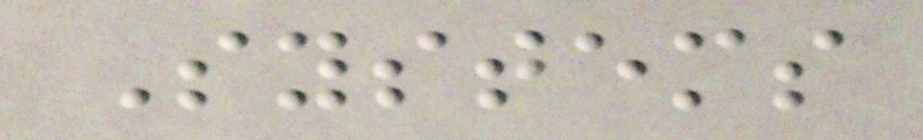Systems
